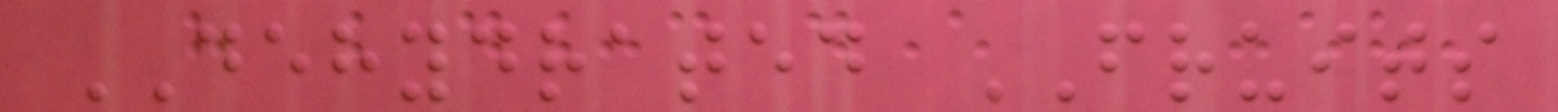DEHYDRATED FRUITS
